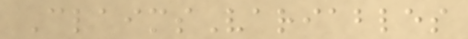ClaimsVariables
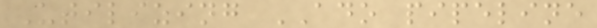Utilizing ADO pipeline
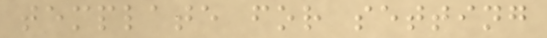template for setting
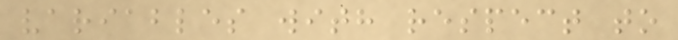variables with respect to
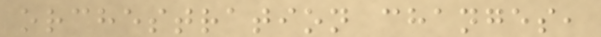orchestration changes,
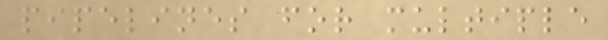pipelines for multiple
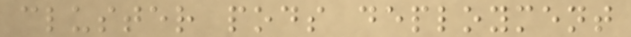cluster pods deployment
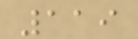119
